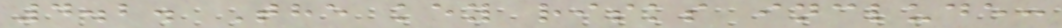4.2. The key risks include:
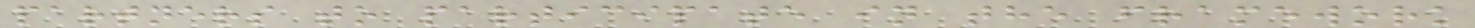partners to participate in the framework
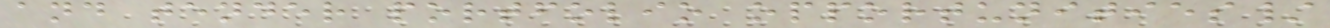and tender portfolio opportunities/
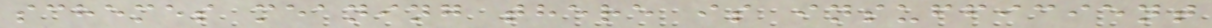schemes meaning there is insufficient
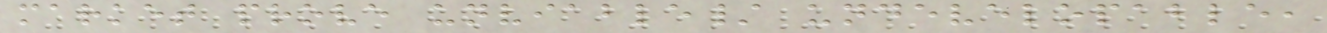market prove unviable/ undevelopable,
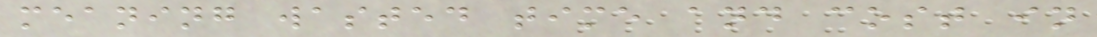meaning wasted time and cost in
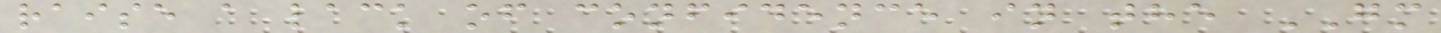raise a lack of confidence in the GM
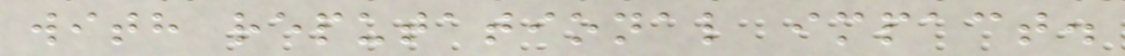with reputational impact.
